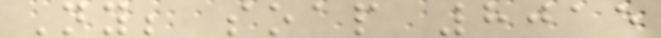Ny; soap 8015
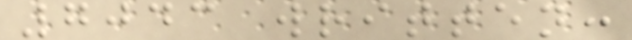7043 written:
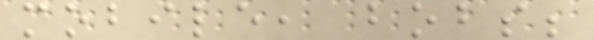mobile, bobs;
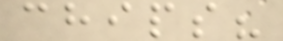chips?
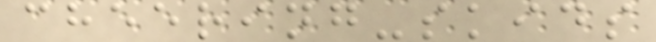cheering-skids
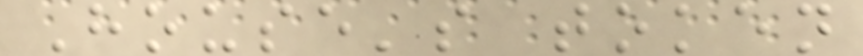House's token
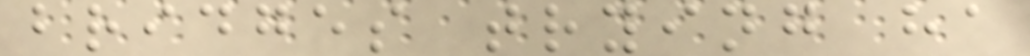bridges trying ha
